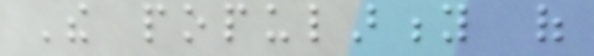The popularity of
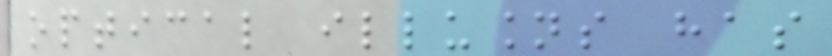optical illusions has
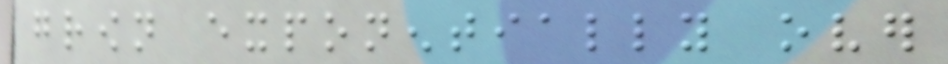grown exponentially over
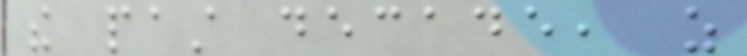the past decade, as
